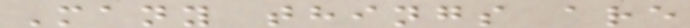Many things are
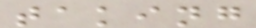taking
